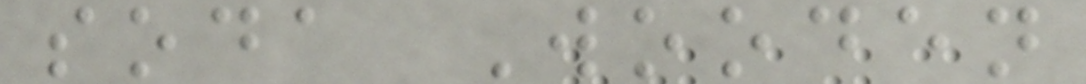soda Wooden
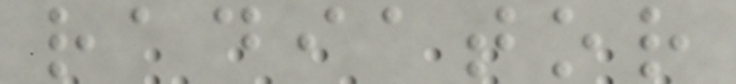radiator
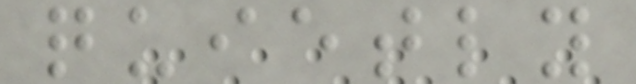quietly
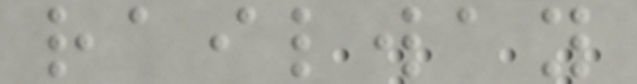railway
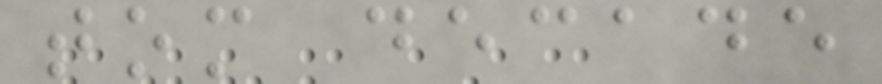tom decade
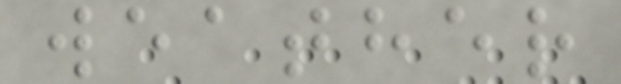weather
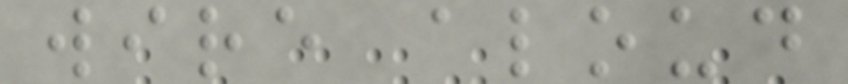wire aloud
